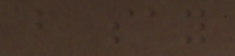but say
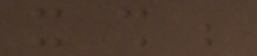it shall be
